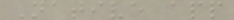Native app
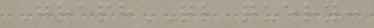GraphQL query:
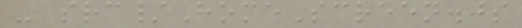- src/HomeScreen.js
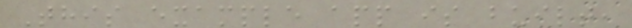This example app is built,
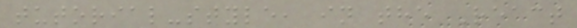tutorial-style, in the React
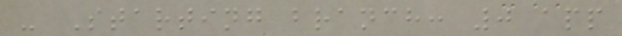- Starting branch: 0 app
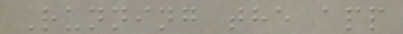Running the app
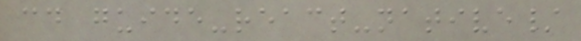cd guide-react-native/
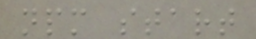npm start
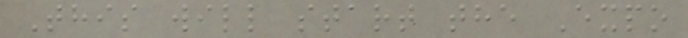This will start the Expo
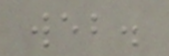web.
